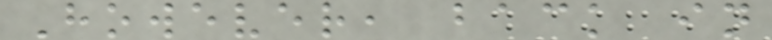However, back in
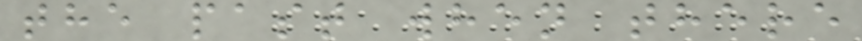the past when there
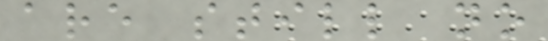are still no
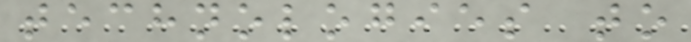technologies to
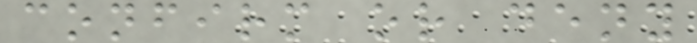confirm or deny
